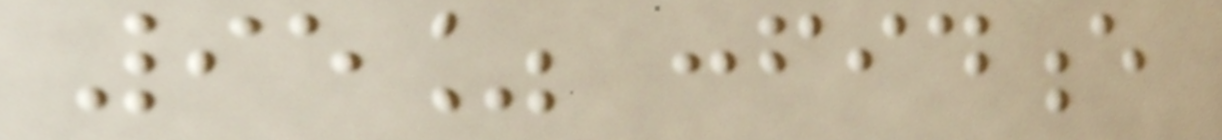95% confidence
